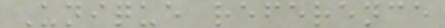Unique reference
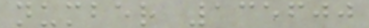number 135600
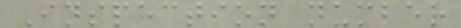Inspection number
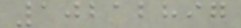10212897
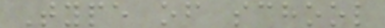Type of school
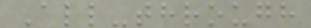All-through
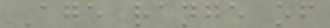Age range of
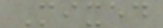Mixed
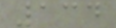134
